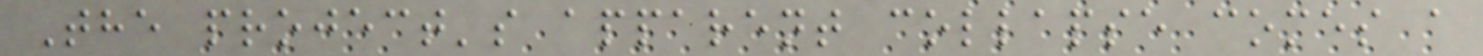The project's apparent collapse comes a
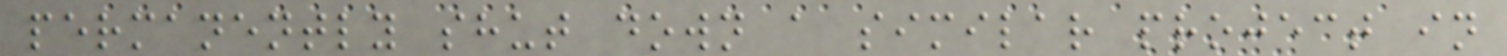permanently shut down a similar project in
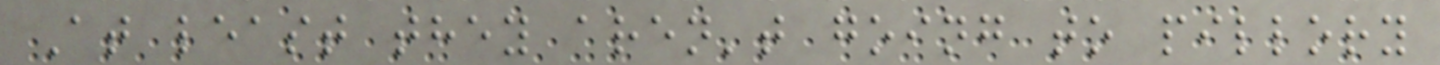At least they aren't going to pillory
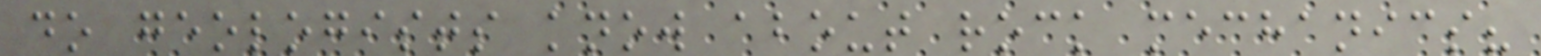do geologists know about rock mechanics?
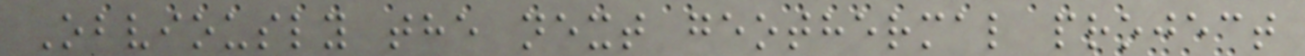Obviously the next geothermal project
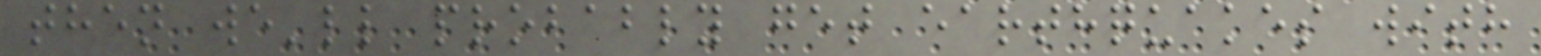then we'll probably get earthquakes with
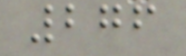276
